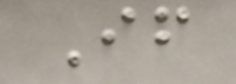If
